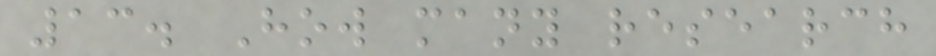13. How many research
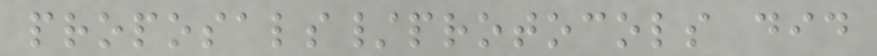proposals/protocols did
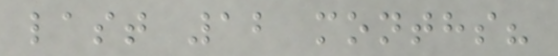last 12 months?
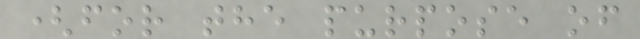(for the purpose of
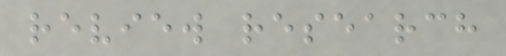review research
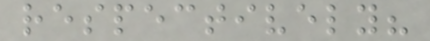respectively?
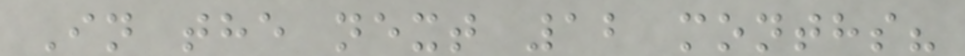In the next 12 months?
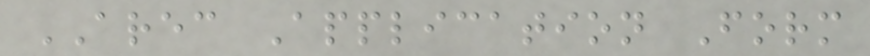AREC Application Form
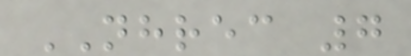NHREC 7
